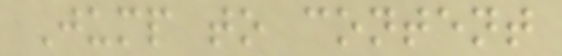Jump to content
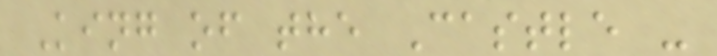King of the Castle -
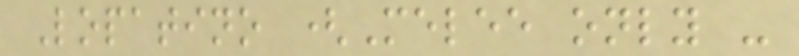Lopatino (Melee only -
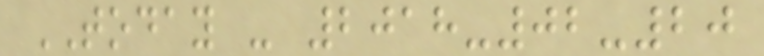TODAY - 2018-02-20
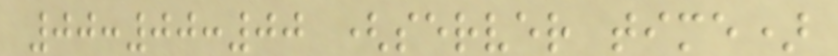00:00:00 (server time)
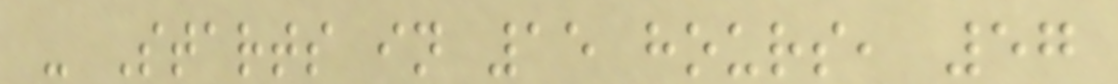- Starts in 15 hours, 57
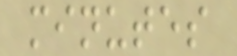minutes
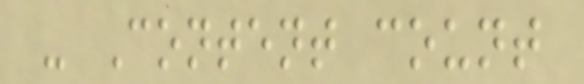- Content count
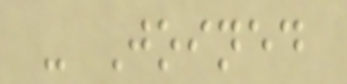- Joined
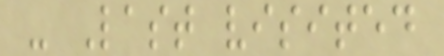- Last visited
